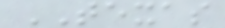TEXAS
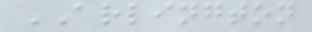ARLINGTON
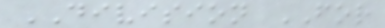DIVISION FOR
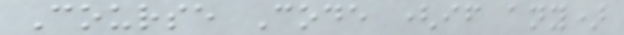Course Code (if any)
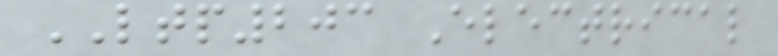LTP203 Electrical
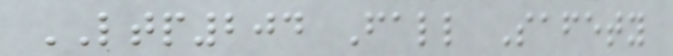LTP204 Fall Safety
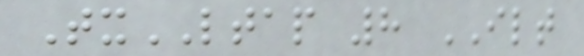TxLTAP 8 ILT
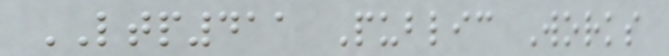LTP411 Public Works
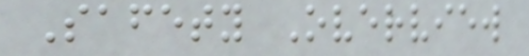Safety Overview
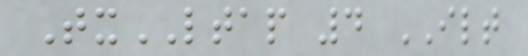TxLTAP 4 ILT
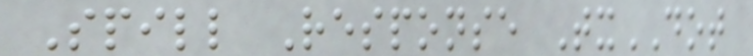Spill Response TxDOT
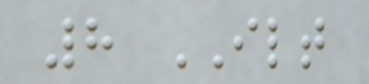8 ILT
